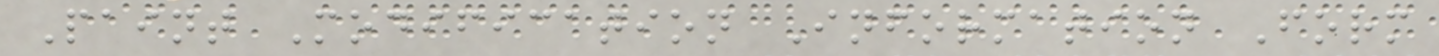Paint Modification Information Form
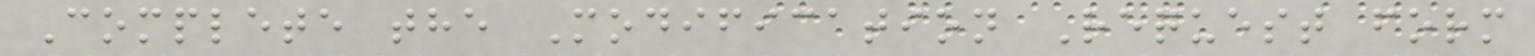Complete the Modification Request form
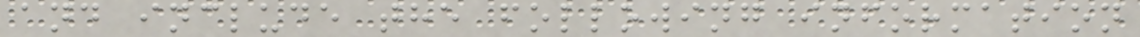and include the following information
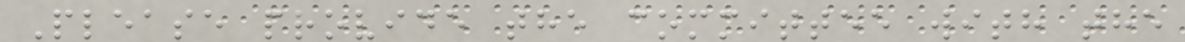Please provide the committee with the
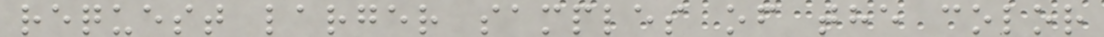request larger samples of the color
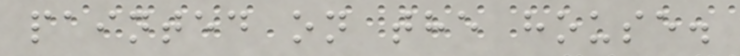painted on the house.
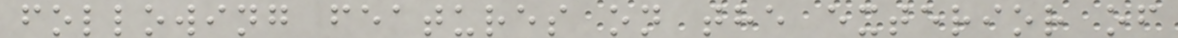following features on the exterior of
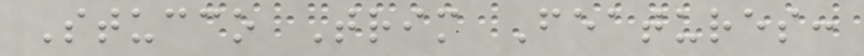Stucco Trim Features:
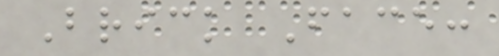Brick Face:
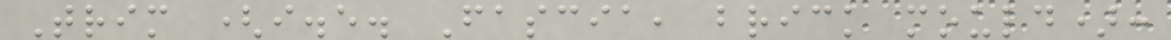Trim (i.e. Fascia, brick mould):
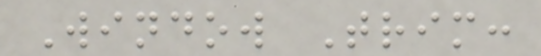Window Trim:
